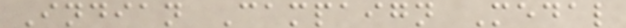Indian Campaign Medal
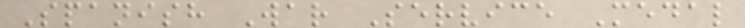Spanish War Service Medal
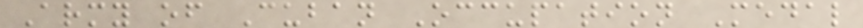Army of Cuban Occupation Medal
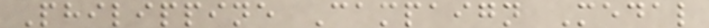Philippine Campaign Medal
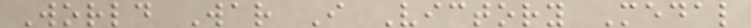World War I Victory Medal
